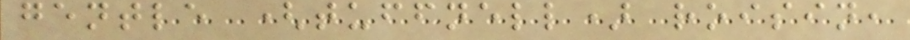gentle (tuffnell) roisin,
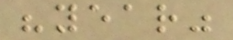"year"
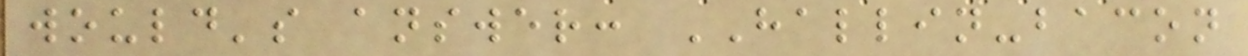would's answer: HALLIN-bacon
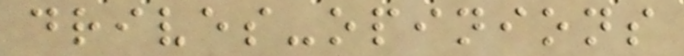drives-opinions
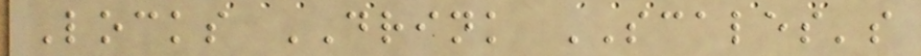Locks DRINK SCALES's
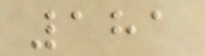181
